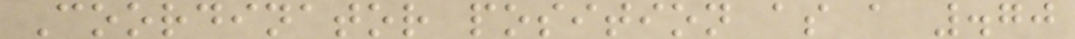Coordinator position as a .70
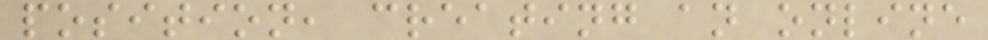position, creating an online
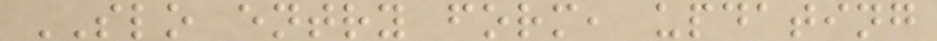SLO entry form, updating
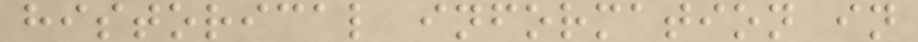historical information in
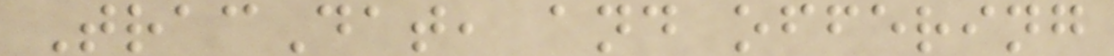TracDat, and offering
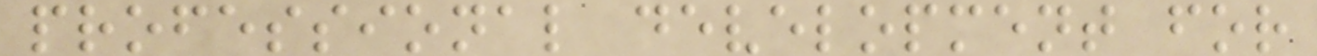professional development for
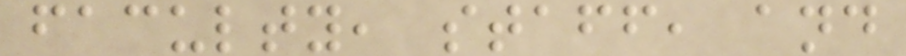faculty, staff, and
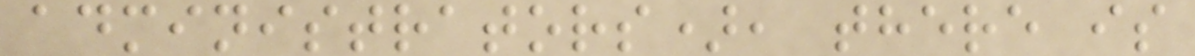administrators), there is
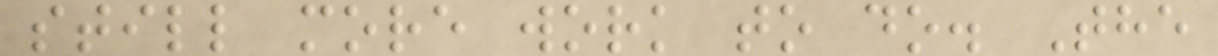still more work to do. The
